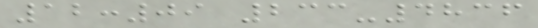12:09 233-4836
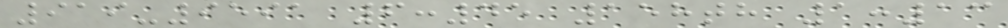919-9591 6:45 158th 1:13
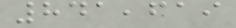841,619
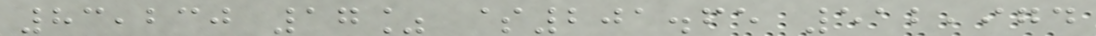83,230 17% $201.65 512,974
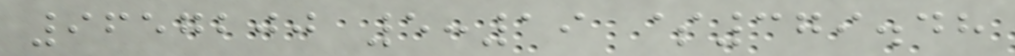9657200 5:19 $379.48
